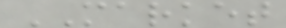MARKET
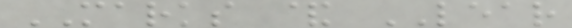MARKS & LEAR
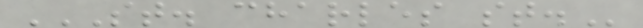ST. CHARLES ST.
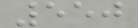550
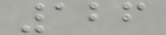126
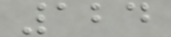124
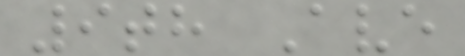9th Ave
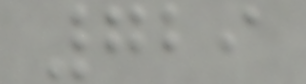729
